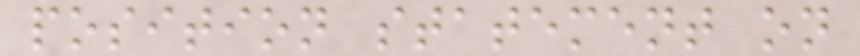position statement on
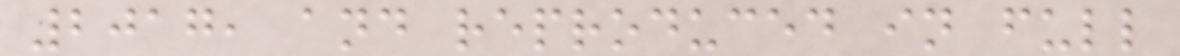2017, and reproduced in full
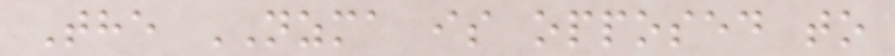The NZMA is opposed to
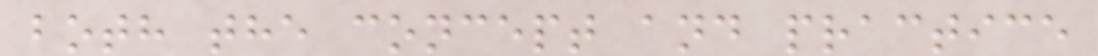both the concept and practice
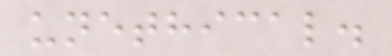unethical.
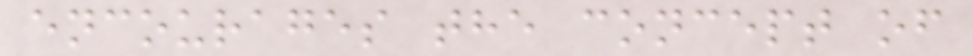encourages the concept of
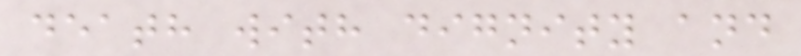death with dignity and
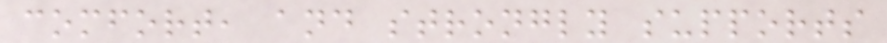comfort, and strongly supports
